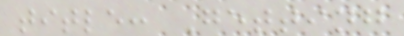title: Getting
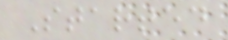Started
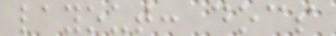layout: docs
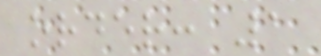order: 1
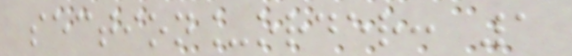section_order: 1
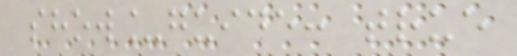show_guide: true
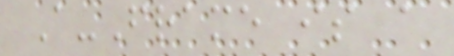A-Frame is a
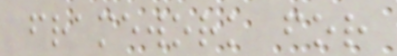framework for
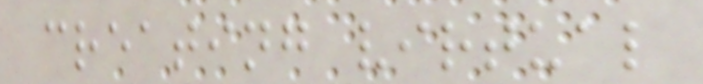creating virtual
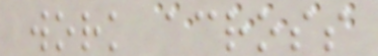work across
